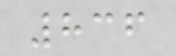836
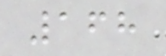168
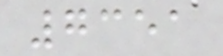7351
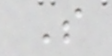S
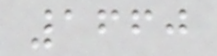1660
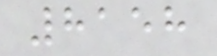8158
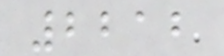2212
